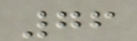76
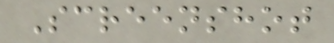Screenshot
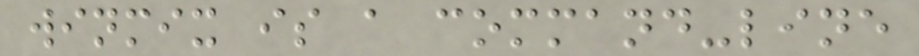winmix is a command-line
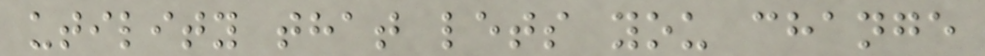utility that lets you change
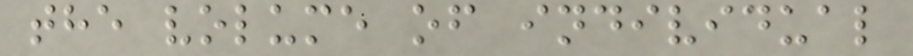the volume of individual
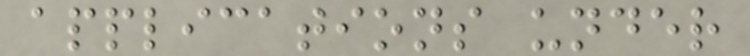applications under
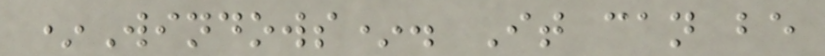*Windows*. It can be
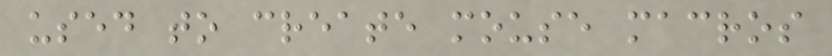used to create mouse macros
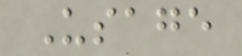Usage
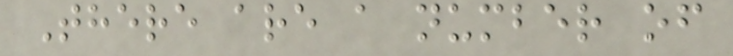There are a number of
